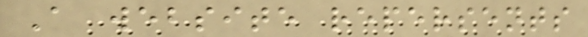A website repersents
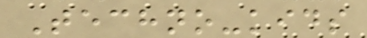Techno-kids
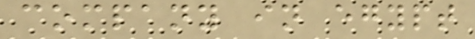company in egypt
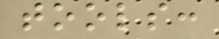tools:
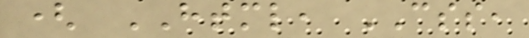( HTML, CSS,
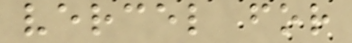vercel for
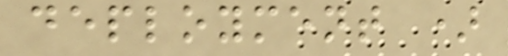deployment )
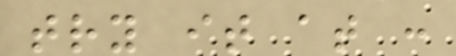try it at :
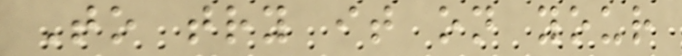To try it on your
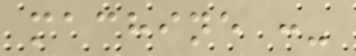machine :-
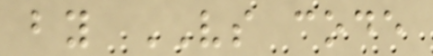by VS code
